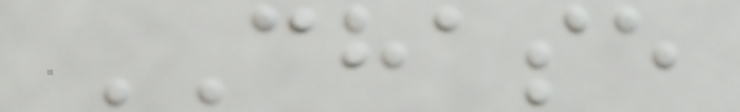CHASE
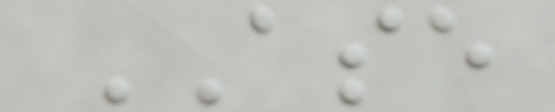ASE
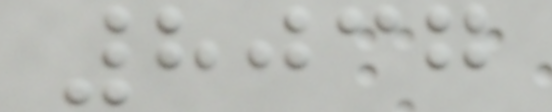8037
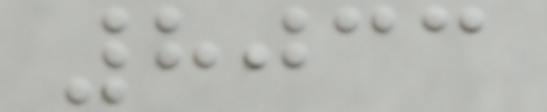8033
